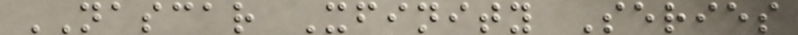NASCAR Xfinity Series
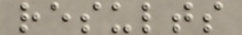results
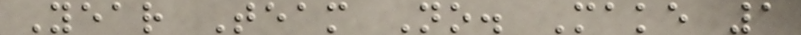Year Team No. Make 1
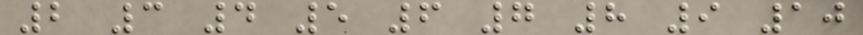2 3 4 5 6 7 8 9 10
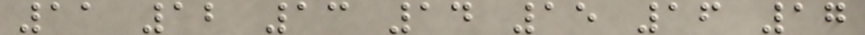11 12 13 14 15 16 17
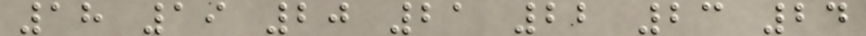18 19 20 21 22 23 24
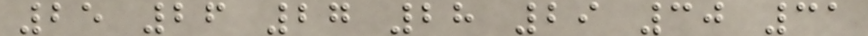25 26 27 28 29 30 31
